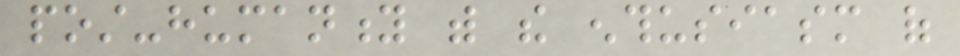post-humanity with the enthusiasm of
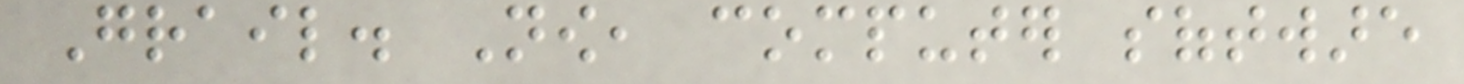Grail. Now, computer software
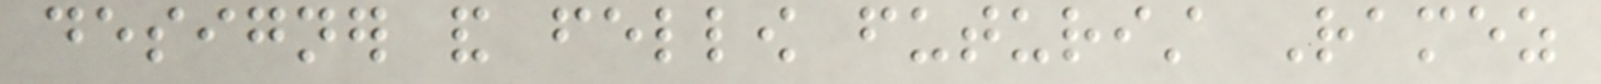designer and fellow futurist Ramez
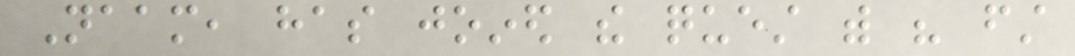Naam, has joined the quest with his first
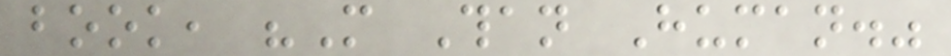book, "More Than Human."
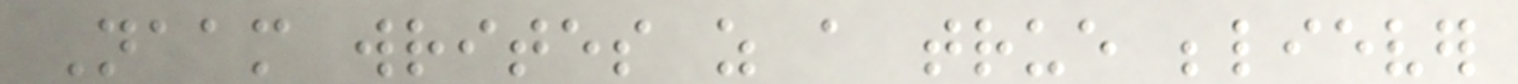Naam writes as a true believer
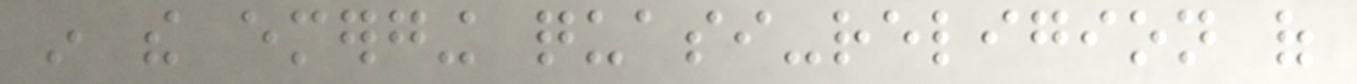in the emerging quasi-religion of
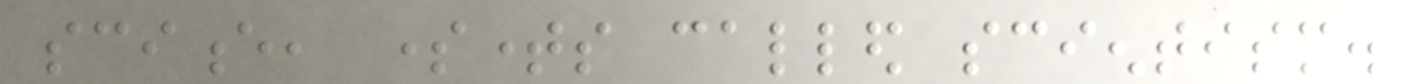science, sometimes called scientism.
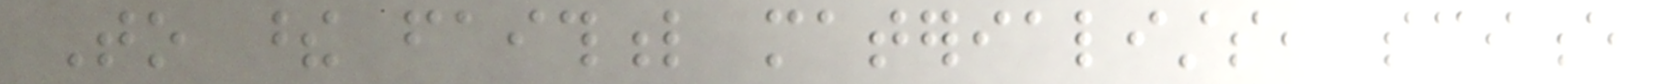To these faithful materialists, science
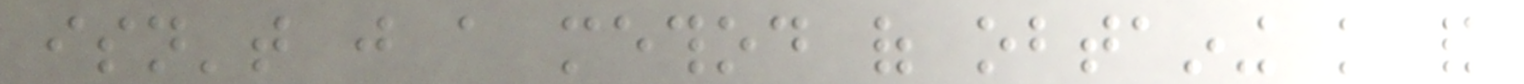isn't just a method of obtaining knowledge and
